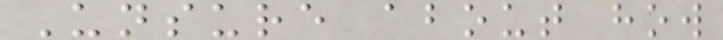Unsure about how
